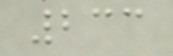233
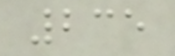235
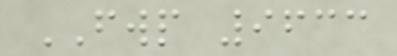FWP 9633
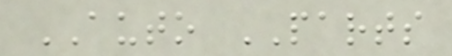AUTO PARTS
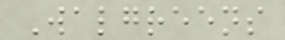Walgreens
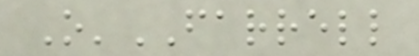O'FARRELL
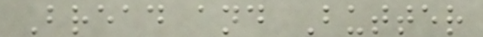Bread and Butter
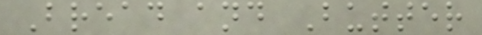Bread and Butter
